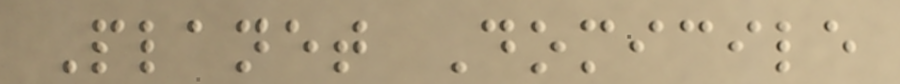Planet Domicile
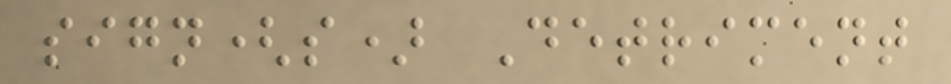sign(s) Detriment
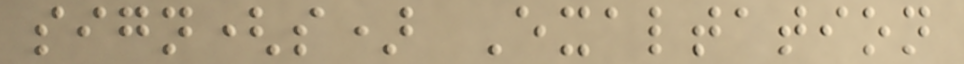sign(s) Exaltation
